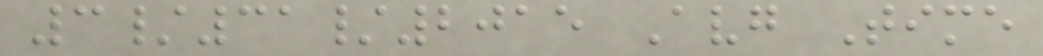3/31/2015 Avg Time
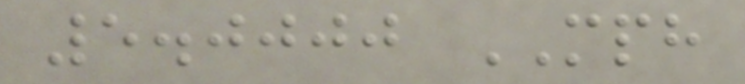5.0000 MPH
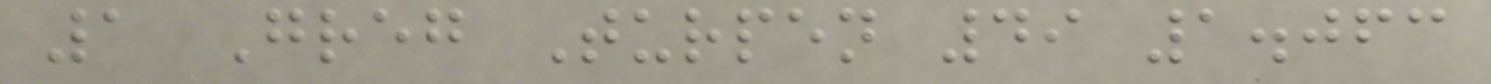1 Greg Turpen 49 1.063
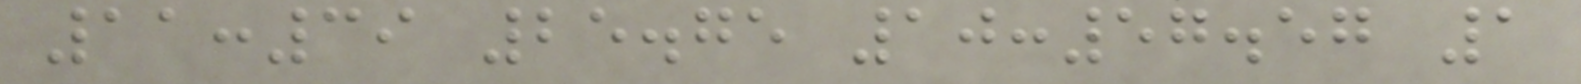11:39 25.75 10:57.57 1
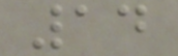14
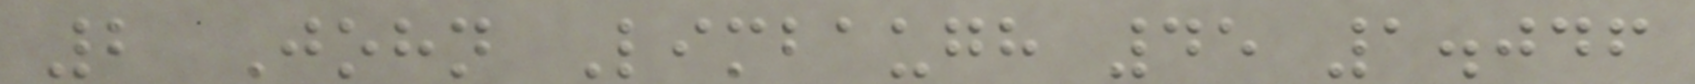2 John Limbaugh 45 1.046
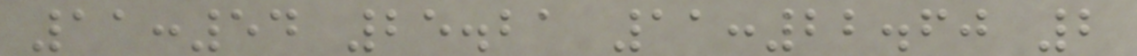11:54 25.21 11:22.60 2
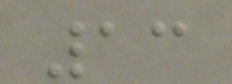13
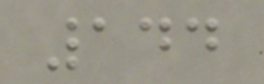144
